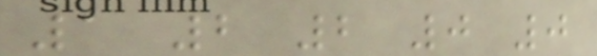1 2 2 0 0
